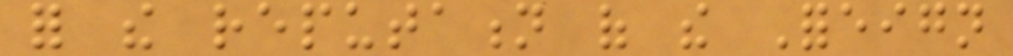for the reputation of the Foreign
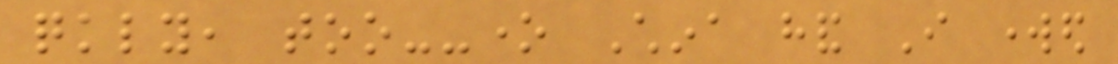quickly, too--one China hand I worked
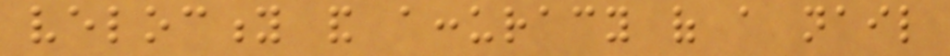velocity and accuracy of a nail
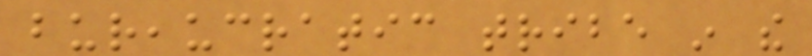bureaucratic tribe in the
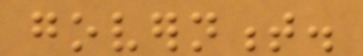government.
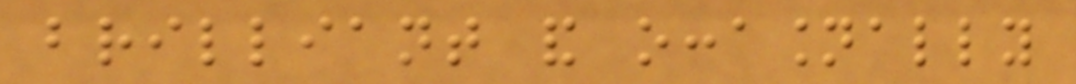brilliant and occasionally
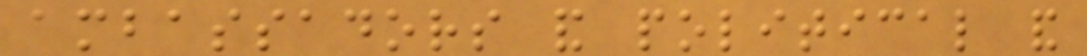ambassadors and political and
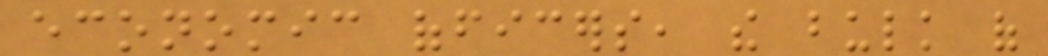economic officers, the bulk of
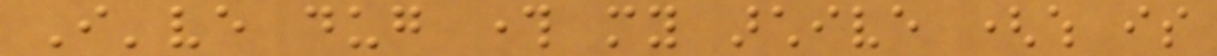I've dug through my archive (which is
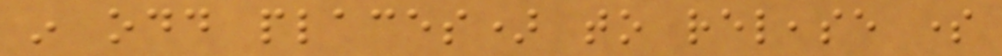in odd places) to release some
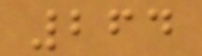264
